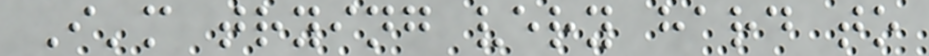I'm trying very hard to
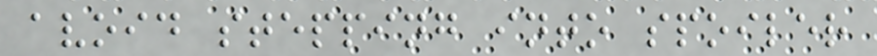avoid stepping into spoiler
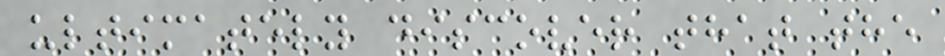ultimately discover that the
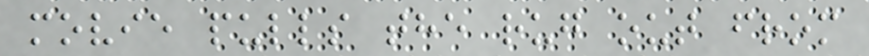movie pulls the rug out from
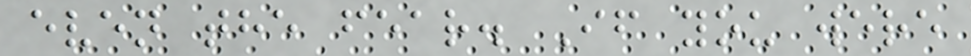even the fear. If you were
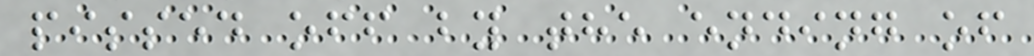pissed off by the ending of
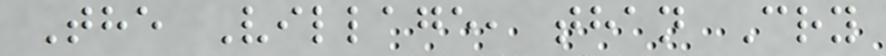The Village, than Cry
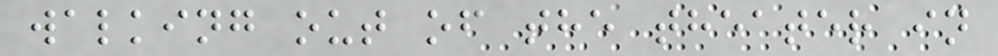walking out of the theater in
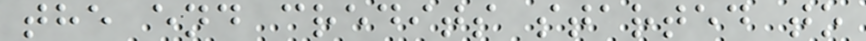the end credits started to
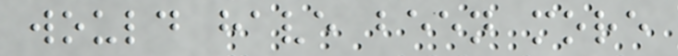would have been more
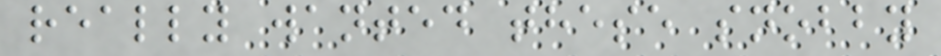really wanted these snobby
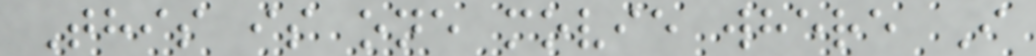This is one movie where I
